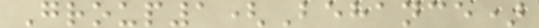Group1(Behance)
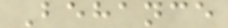Behance
